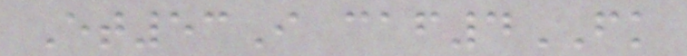Et53I caf4FK
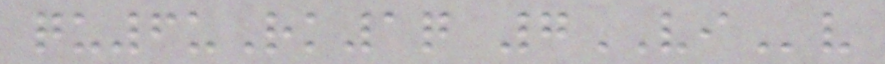qu6uRk1q 7VIv
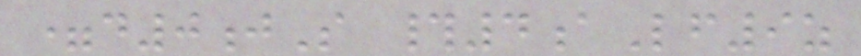=d0jS #4aLf9z
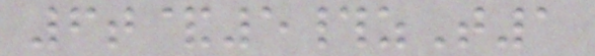6t&5#zT1
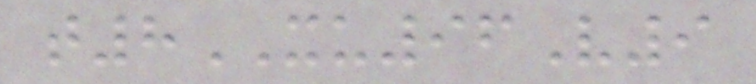t8XU96V9
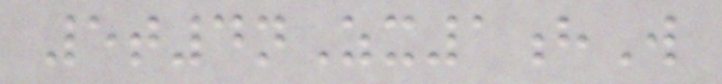5t4nZx1hW
